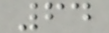64
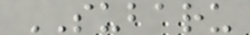SUBARU
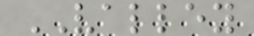VALLEY
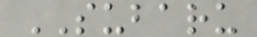SUBARU
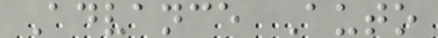Advance Auto
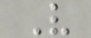V
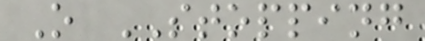O STOPPING
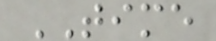TIME
